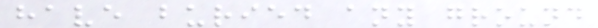have buried any ground
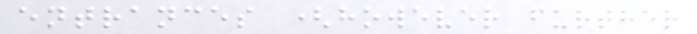entrances (however further
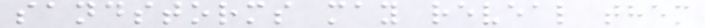sandstorms may reveal them
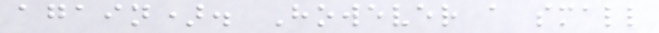again). However a small
